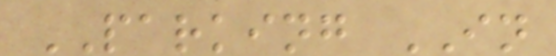PARKING IN
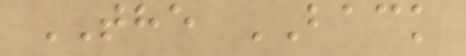THE BACK
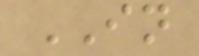IN
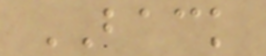BACK
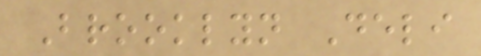Brooklyn Deli
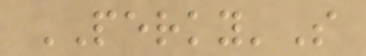PERKY'S
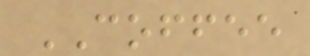COFFEE
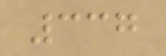337
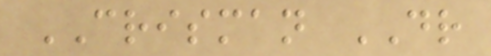CRISMAN DR
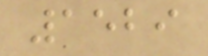1529
